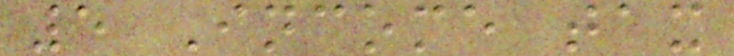5 Income tax
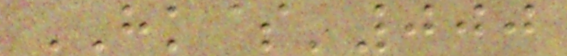HK$'000
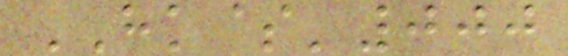HK$'000
